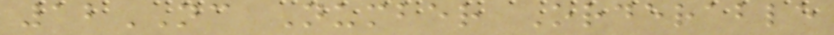12NC Number Orderable
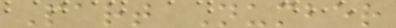Part Number
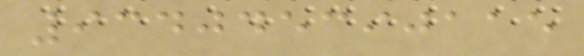934045390115
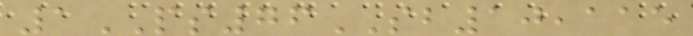1PS76SB10,115
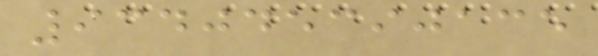934045390135
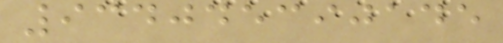934045390145
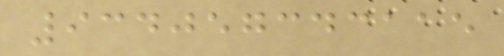934057343115
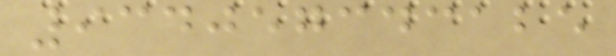934057343125
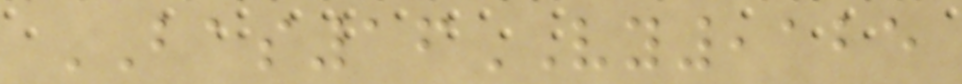BAS16VY,125
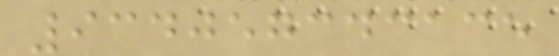934057343135
